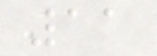11
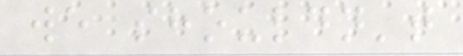we shouldn't
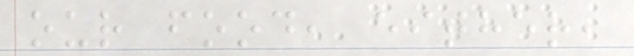our food, either,
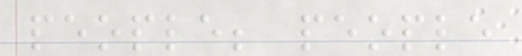people; people
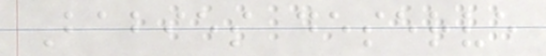Babies deserve
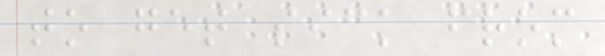to get sick from
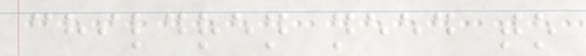children need to
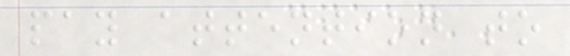pay attention to
